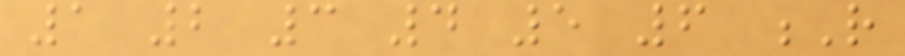1 2 3 4 5 6 R
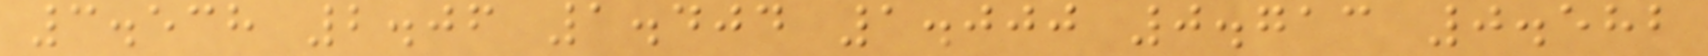3.538 2.06 1.404 1.000 0.713 0.582
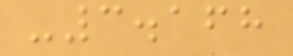-3.168
